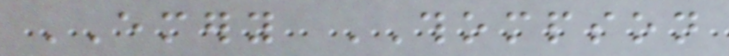EMERY THOMPSON
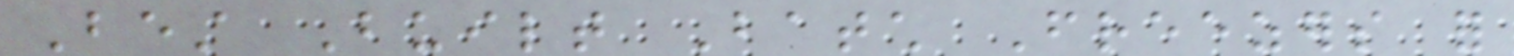Best Built Batch Freezers for
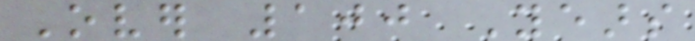Over 100 Years
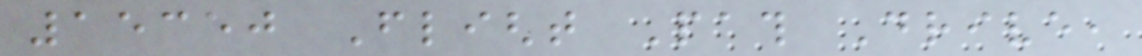15350 Flight Path Drive,
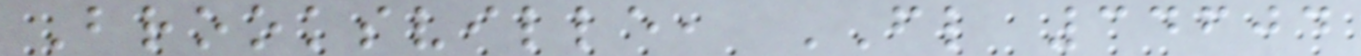Brooksville, FL 34604
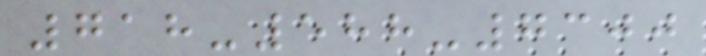718-588-7300
